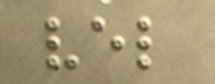vel
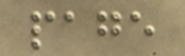page
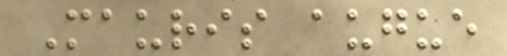Mauris augue
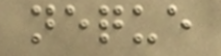neque
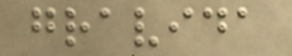gravida
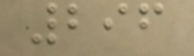296
